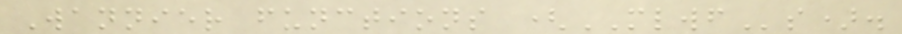Wannier functions (MLWFs).
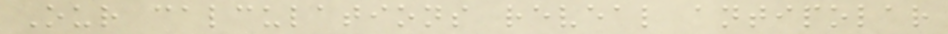Our calculations reveal antipolar
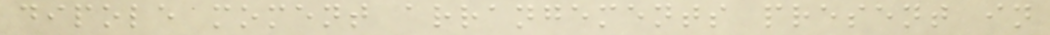dipole moment arrangements present in
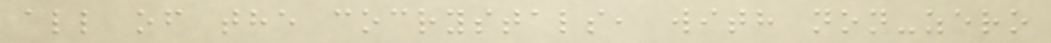all of the cocrystals, with non-zero
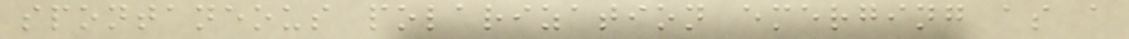spontaneous polarization emerging as a
